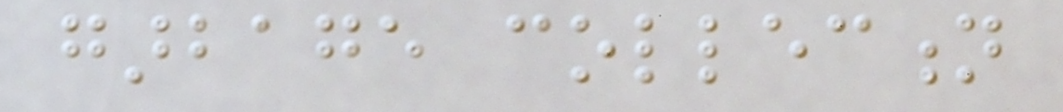garbage collection
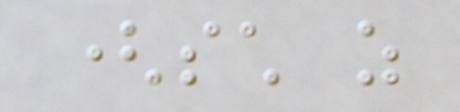(such as
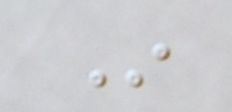In
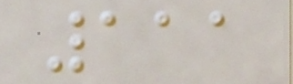111
